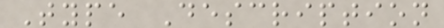Type Description
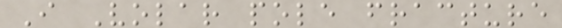I Volar pole fracture
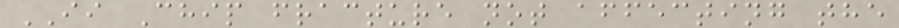II Chip fracture not affecting the
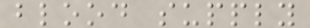blood supply
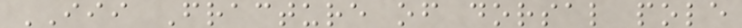III Fracture of dorsal pole
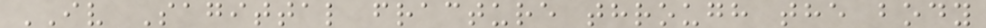IV Sagittal fracture through the body
